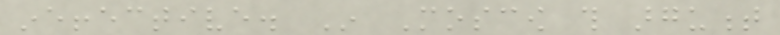ineffective. In Moscow this argument
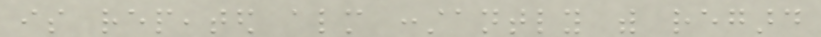is repeated almost constantly with regard
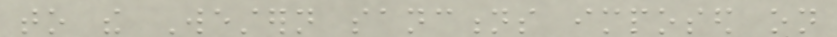to the Western sanctions imposed on
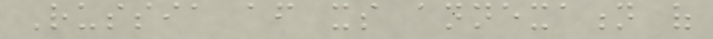Russia after its annexation of
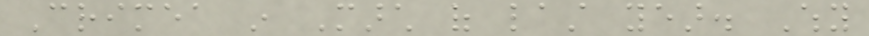Crimea in March of last year. Why
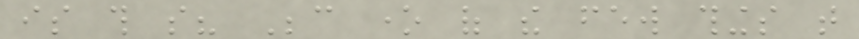is this so? Because one of the few things that
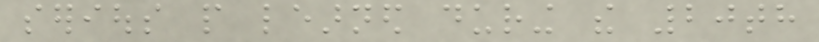serious people learned during the 20th
